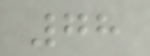78
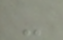-
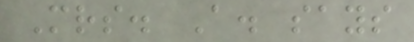Mrs. A. says
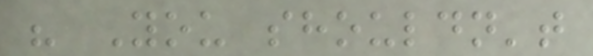" You shouldn't
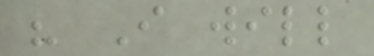" I will
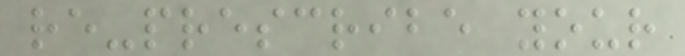re-prescribe your
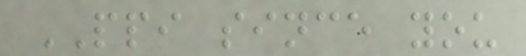PPI since you
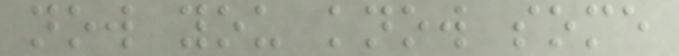now you know some
